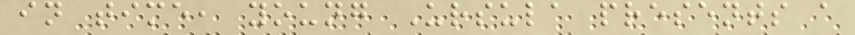in time, young Ursula presents a
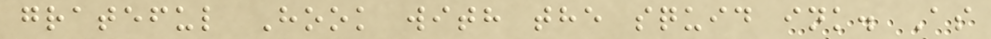grateful Hook with the squid ink. As
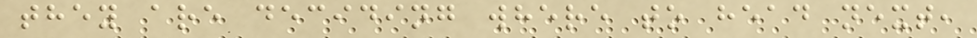they are deciding where to head next,
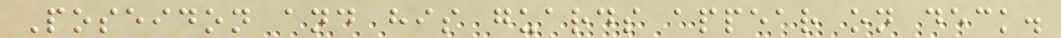Poseidon and his guards appear on deck.
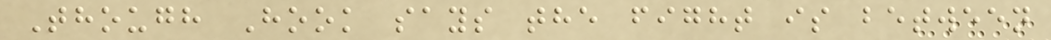Though Hook says the fight is between
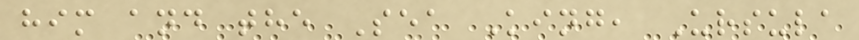him and the Sea King, Ursula
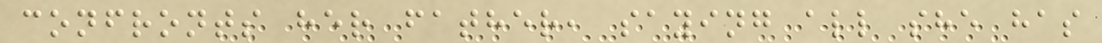confronts her father, saying all she has
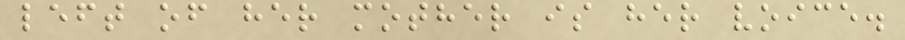left of her mother is her voice.
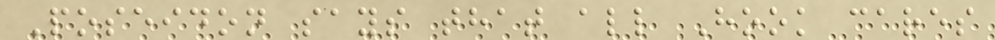Poseidon says that all Hook cares
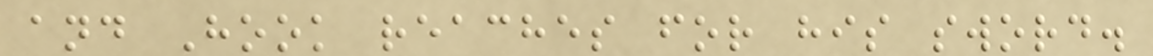and Hook reaches for his sword.
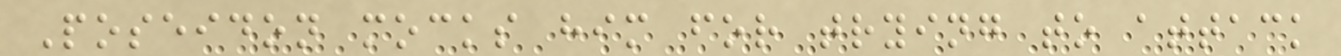Poseidon mocks him for trying to attack
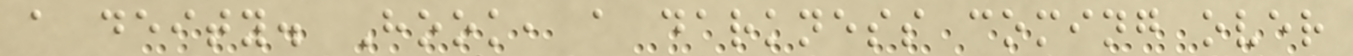a deity. Hook, a darkness coming over
